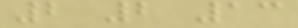2 2 13
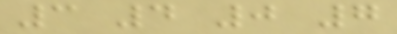3 4 0 7
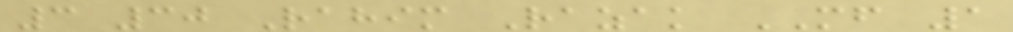3 30 Rahim Razak MF 1
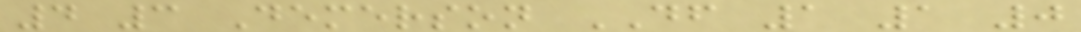4 3 Demerson DF 1 1 0
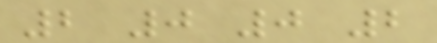2 0 0 2
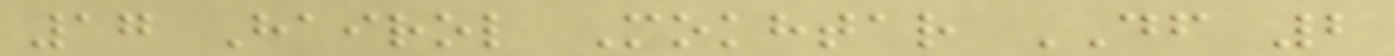17 Hairol Mokhtar DF 2
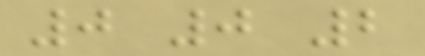0 0 2
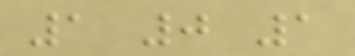1 0 1
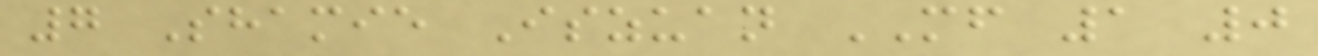7 Shamie Iszuan MF 1 0
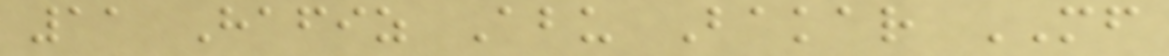11 Hafiz Abu Bakar MF
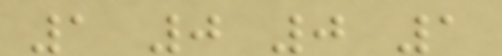1 0 0 1
